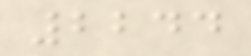2244
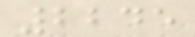2245
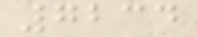7234
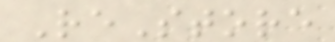ReStore
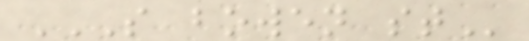S BOWEN ST
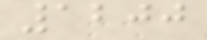1200
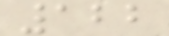122
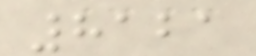8121
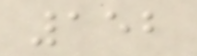152
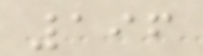196
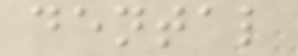dental
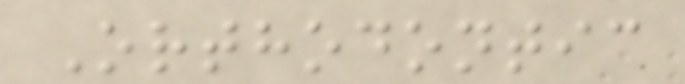Orthodontic
